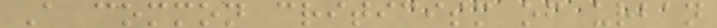A common criticism of urban
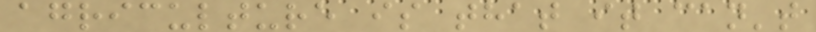agriculture is that it can't
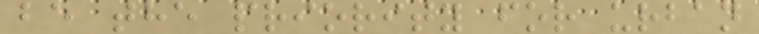be the priority for urban
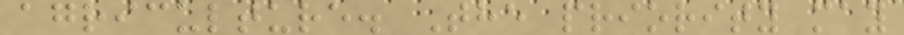agriculture. The priority may
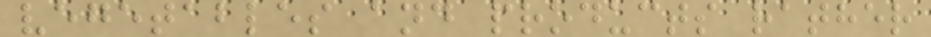vegetables and products rather
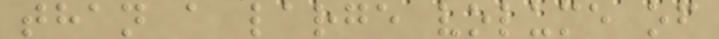than a large volume of
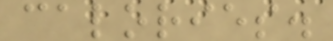calories.
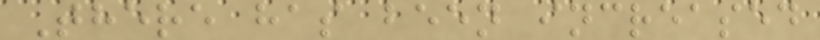There has been increased
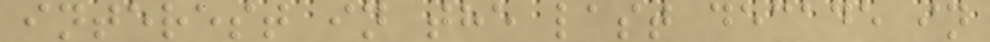interest in the last decade in
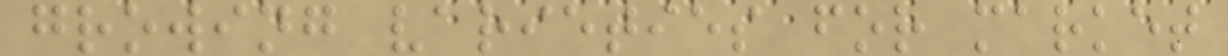growing varieties for market
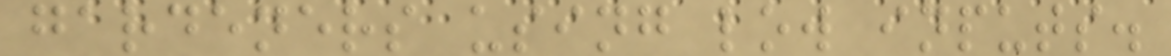gardeners using low inputs.
